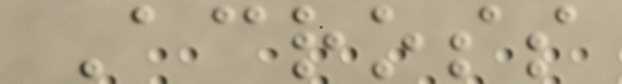Across
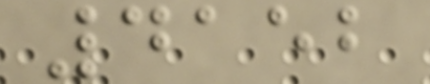4152
